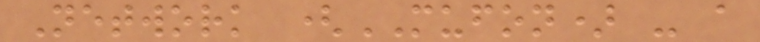Network (MUFON) - a
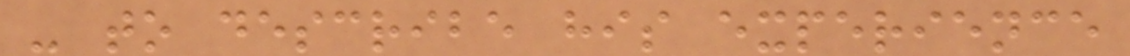- to describe his experience
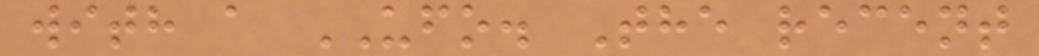with a UFO. The recent
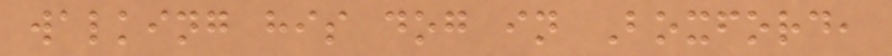walking his dog in Boxford,
